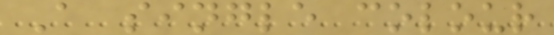A single colour
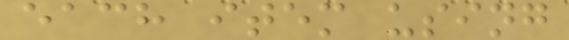each item using
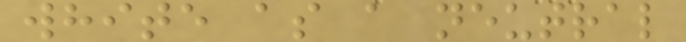white as a neutral
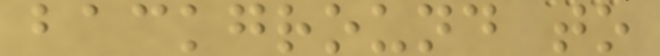background to
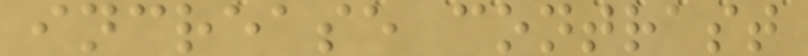increase contrast
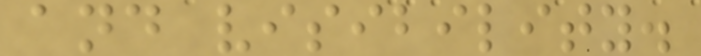and visibility.
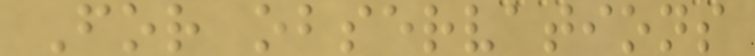For observations
